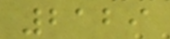2129
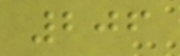206
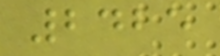2425
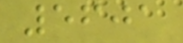5601
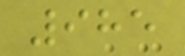985
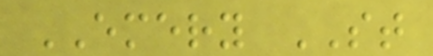EMERY ST
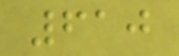610
